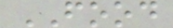FOOD
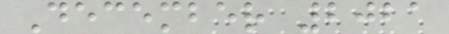December 2021
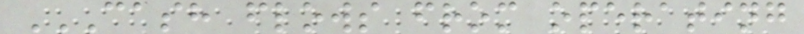CASH FLOWS FROM OPERATING
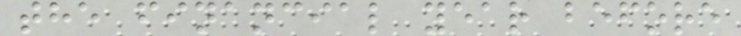the financial year before
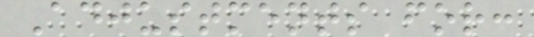Adjustments for:
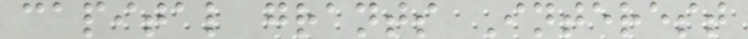capital grants Interest
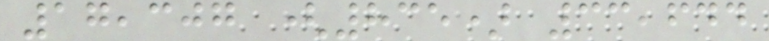17,307 (835) 33,644
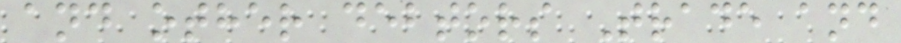and other debtors Trade and
